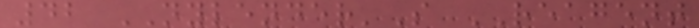42 NYLENDER'S REAGENT
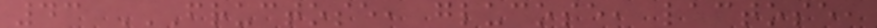43 FRUCTOSE, GLUCOSE, LACTOSE,
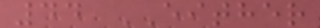44 EITHER
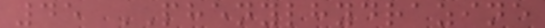45 PHENYLHYDRAZINE
